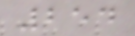254
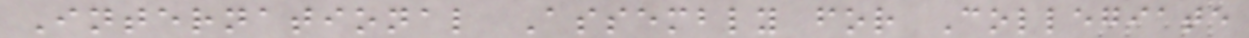International Assembly for Collegiate
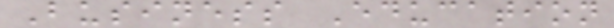Business Education
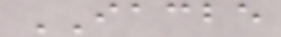IACBE
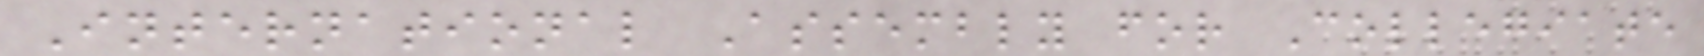International Assembly for Collegiate
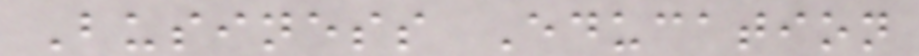Business Education
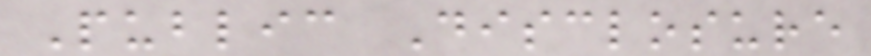Public Disclosure
